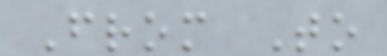From To
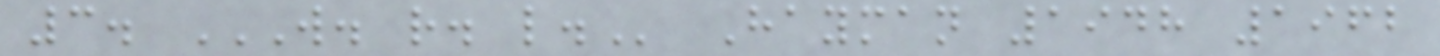3. W. R. L. Hayman 1948 1962
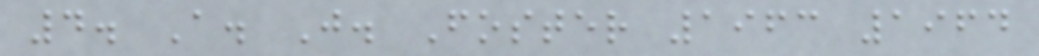4. A. J. Foster 1963 1964
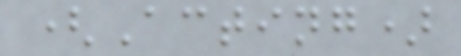(Acting)
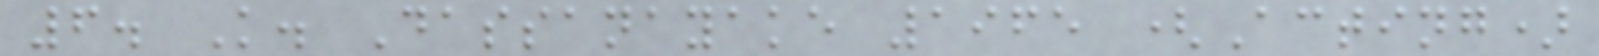6. K. Dassanayake 1965 (Acting)
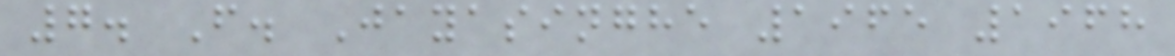7. F. Jayasinghe 1965 1968
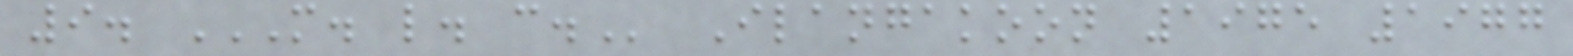9. M. L. C. Ilangakoon 1975 1977
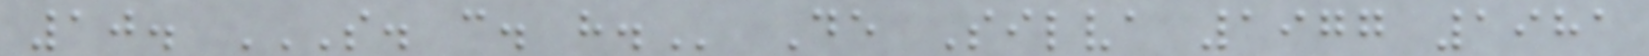10. S. C. H. De Silva 1977 1981
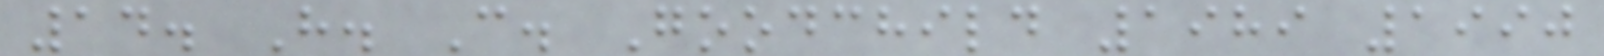14. H. C. Goodchild 1989 1990
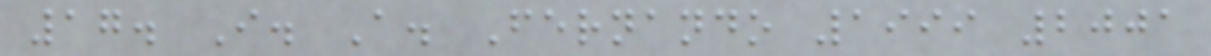17. I. A. Fernando 1999 2001
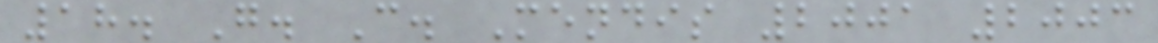18. G. C. Mendis 2001 2003
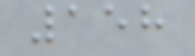158
